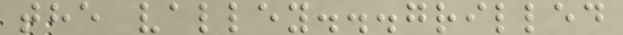the valley...grilled
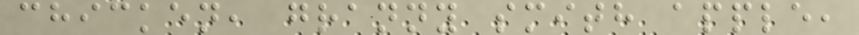chicken, granny smith apple,
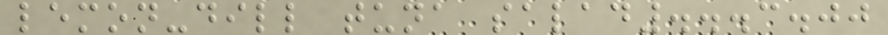lemon-dill tuna salad...3.00
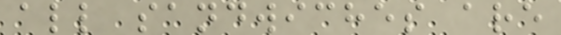all sandwiches are
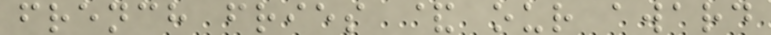french fries & our award
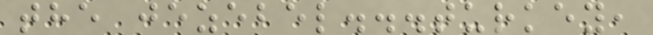the jezebel...turkey,
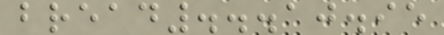bread...10.95
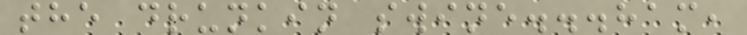the drunkin swine...ham,
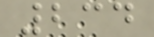234
